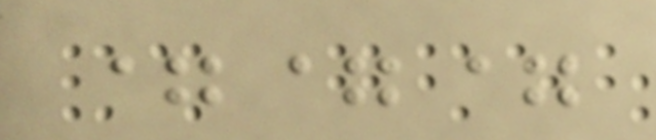===
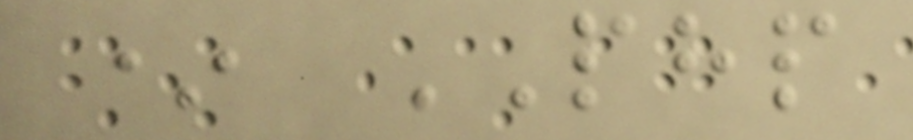* PHP
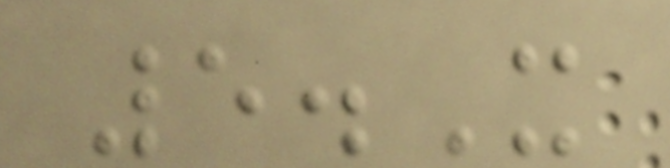5.X
